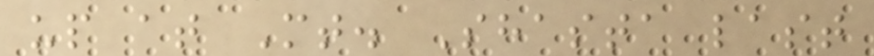up at Mt. Shasta last
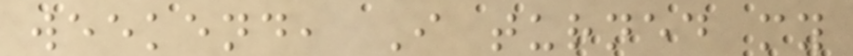weekend, I turned my
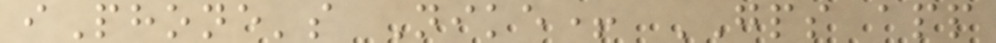iPhone's Nike+ GPS app
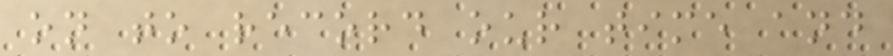on to record our time and
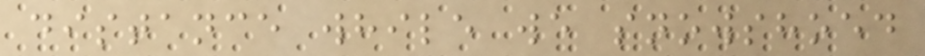distance while we snowshoed
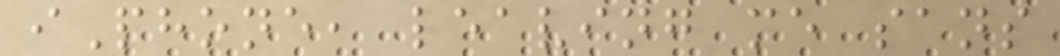iPhone, leaving me sans
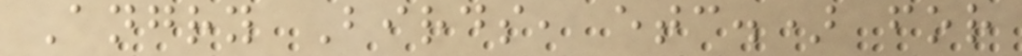Angry Birds, etc.) for
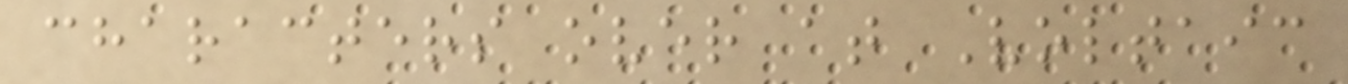characters over at Voltaic
